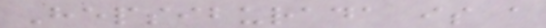Hepsiburada is a
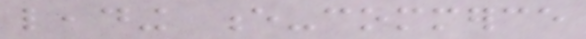leading e-commerce
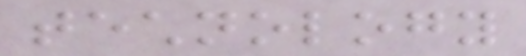technology
